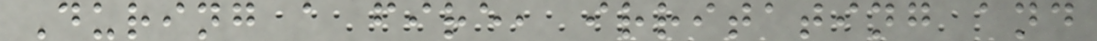During a fire, irritating and
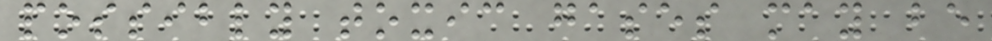possibly toxic gases may be
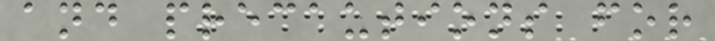and precautions for
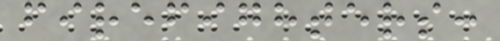firefighters:
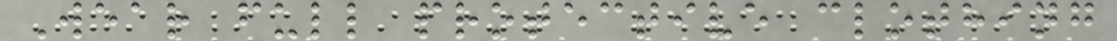Wear full protective clothing
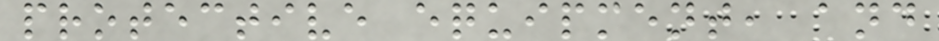protective equipment, and
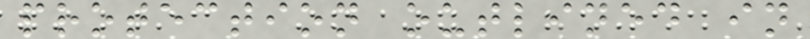protection outlined in
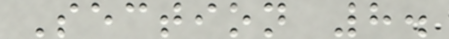Section 8.
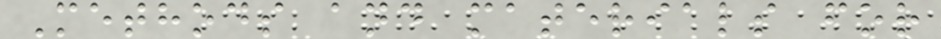Methods and materials for
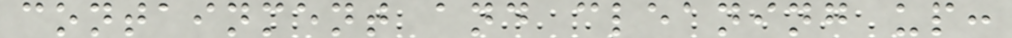containment and cleaning up:
